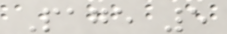Page 5
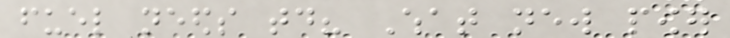fuel needs today? What new power
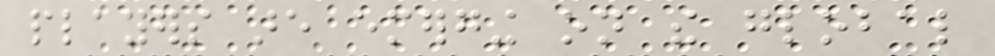players are emerging on the global
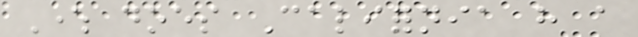Where does California have a
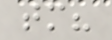tomorrow?
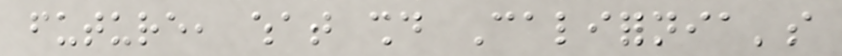future, what should California's
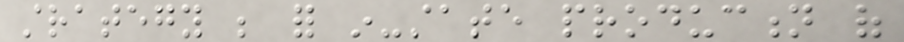strategy be for in-state production of
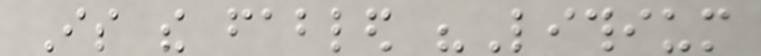Is the fabled "Lithium
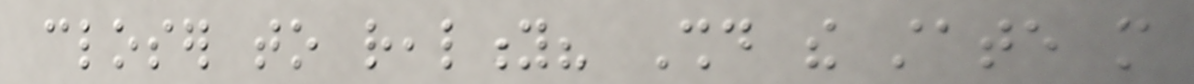closer to reality? Should the state more
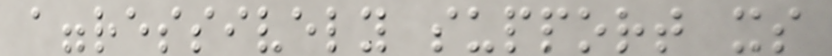aggressively support its
